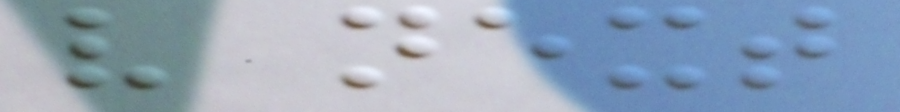very next
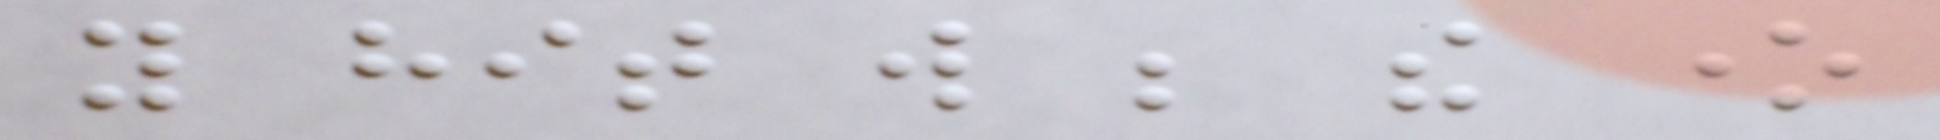you hit will be the one
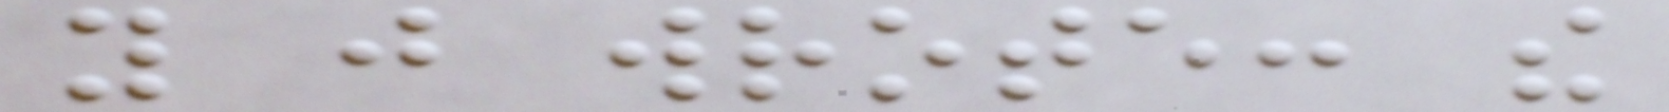you just wrote: the
